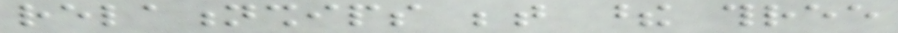relationships between these three
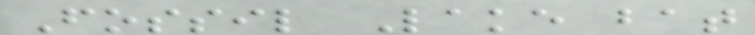Fossil Lake bat
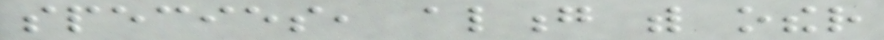species, along with other
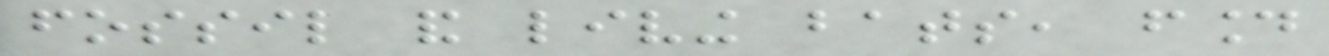fossil and living bats, found
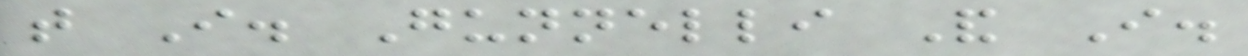that I. Gunnelli And I.
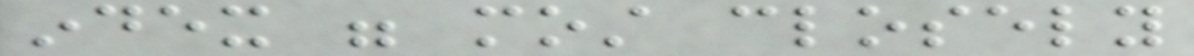index were most closely
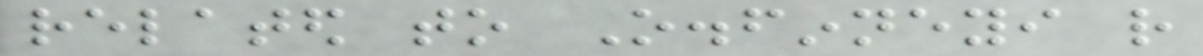related to O.finneyi rather
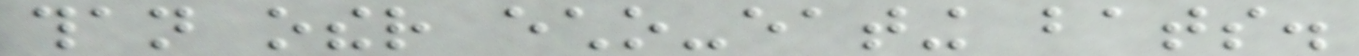than other echo-eating bats.
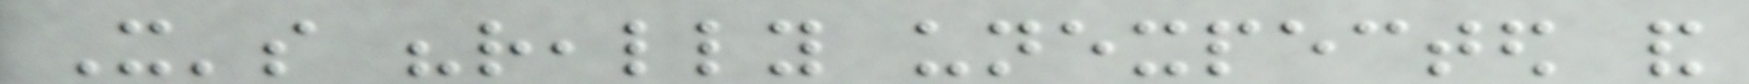It's "really unexpected and
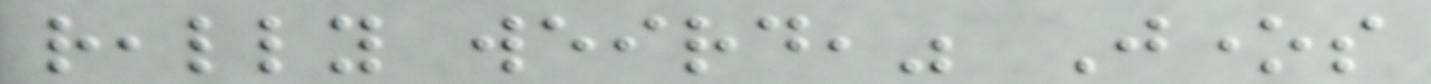really weird," Jones
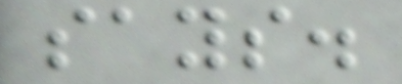says.
